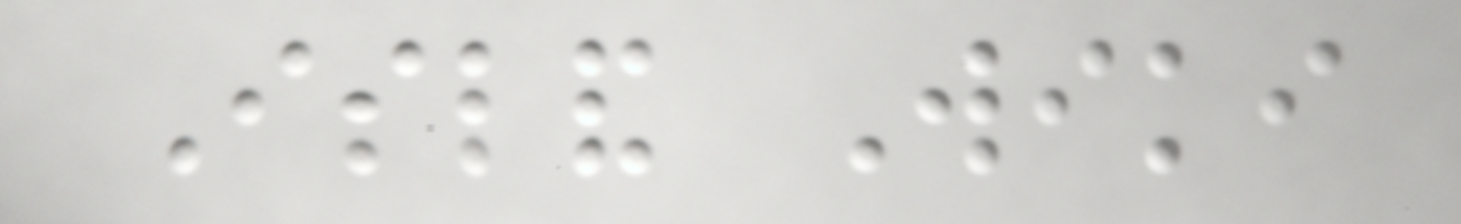Island Wiki
